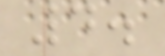4.
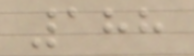188
